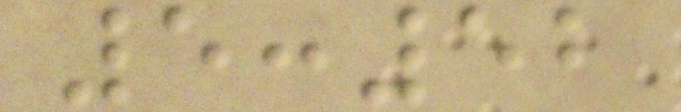5:52
